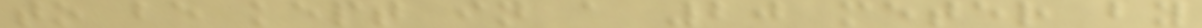to be kept in a 20 meter by
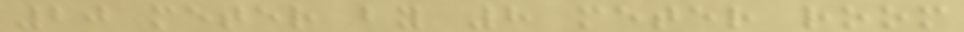20 meter by 8 meter room
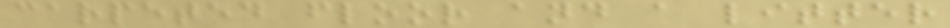carpeted floor and a litter
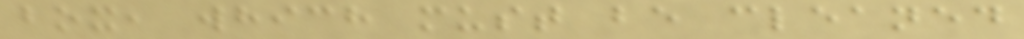box, which must be cleaned
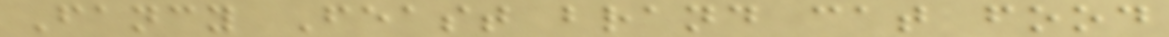Fancy Feast brand cat food
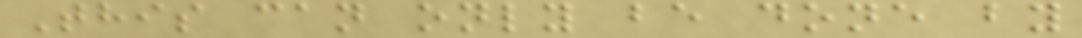This can only be done by
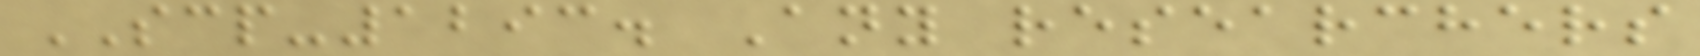SCP-1293. Any researchers
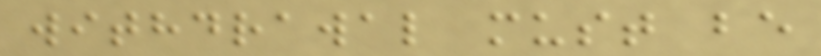withdrawal must be
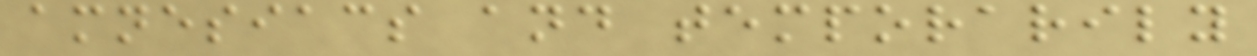amnesiacs and temporarily
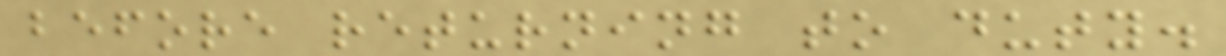before returning to duty.
